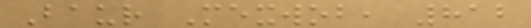Baur Mexwob, 812
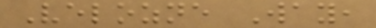Velozne Way,
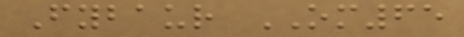Fybaur OM65
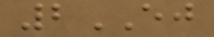2EJ
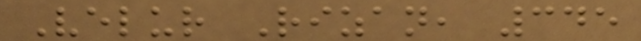Velur Rizan, 345
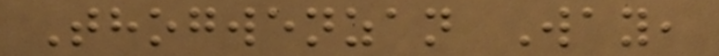Thogwenzan Way,
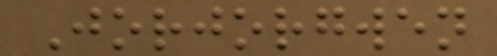Jorjorgwen
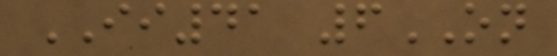II41 6ON
